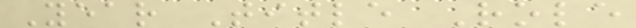Year Title Role
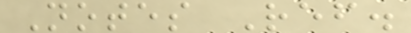Notes Ref.
